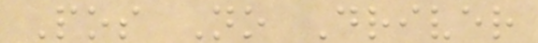Pos No Driver
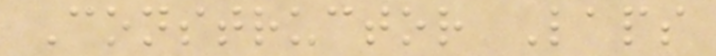Constructor Laps
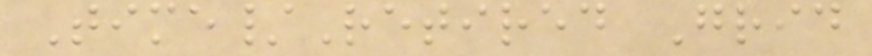Time/Retired Grid
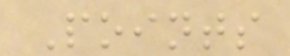Points
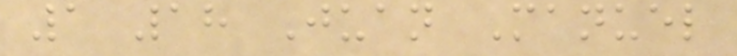1 18 Juan Manuel
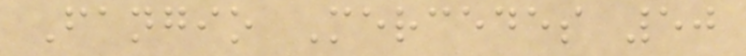Fangio Mercedes 50
